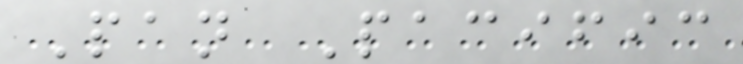Pan Pacific
